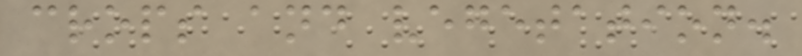crops and vegetation.
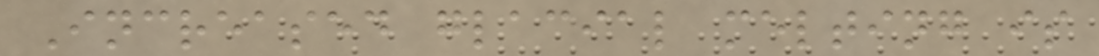Increased glacial melting is
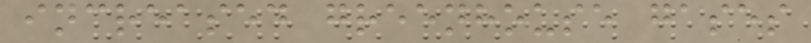increased greenhouse gases
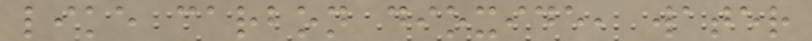like carbon dioxide, water
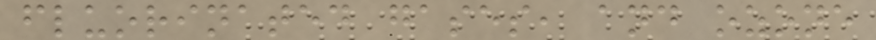fluorinated gases, and ozone
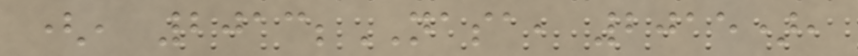(, 2013;NASA, 2015),
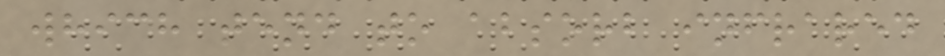which tend to absorb infrared
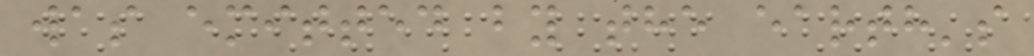was emitted by the earth's
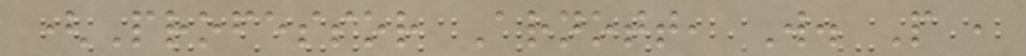(Professor Arnott, W. P ,
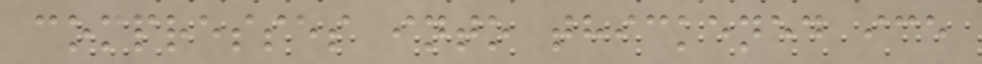compresses into thickened ice
